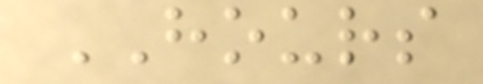HOURS
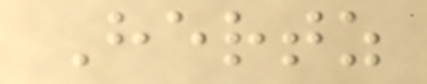Hertz
